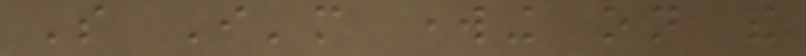So I'm working on the
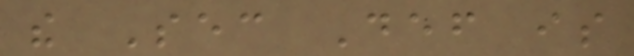the Sec Def is
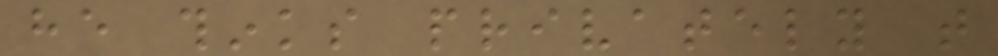he thinks privately that
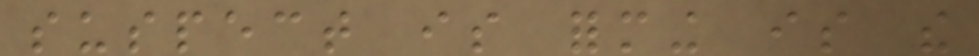suspect is forming is the
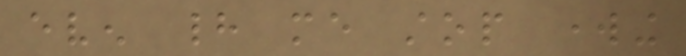even had me stop working
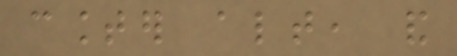counter altogether, and
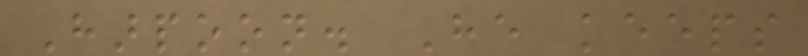Harpoon. He keeps
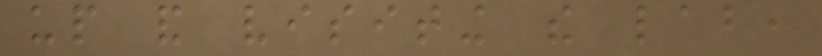up and visiting the lab,
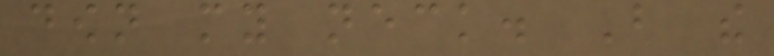down my neck. But the
